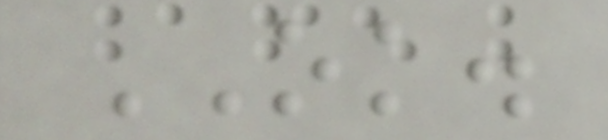OK.
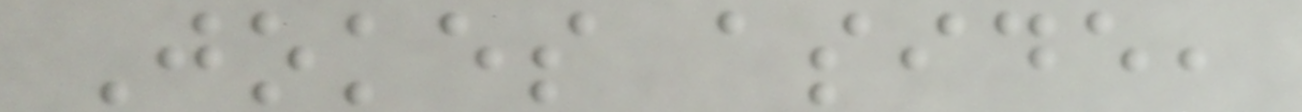Jokes aside,
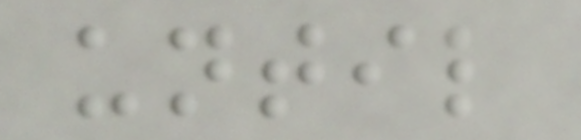until
